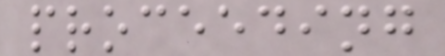proceeding
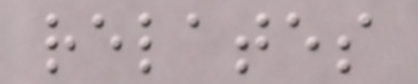relates
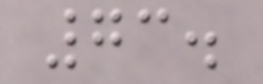73.
